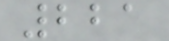221
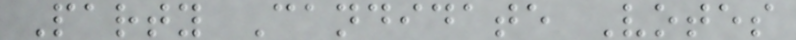Party Candidate Votes
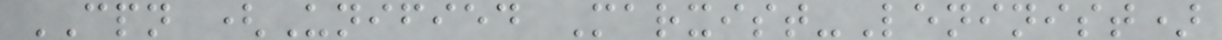CPN (Unified Marxist-Leninist)
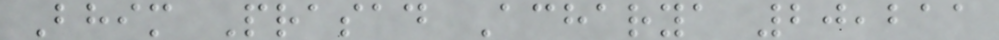Bhim Prasad Acharya 20,211
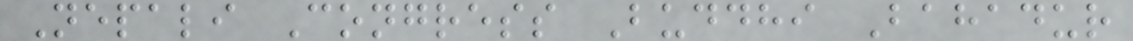Nepali Congress Buddhi Bahadur
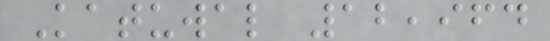Katuwal 12,964
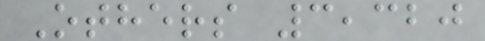Others 3,320
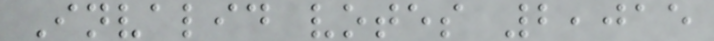Invalid votes 2,015
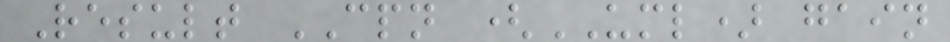Result CPN (UML) gain
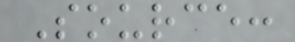Source:
